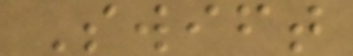Swift
